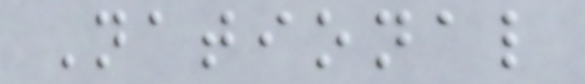National
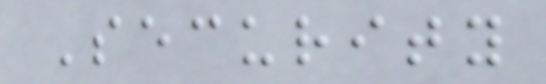Security
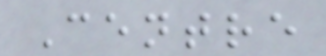Centre
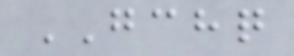GCHQ
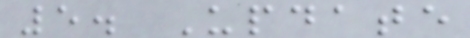5. Update
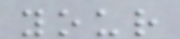your
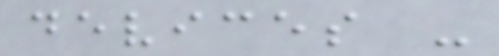devices -
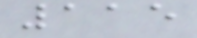115
